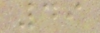49
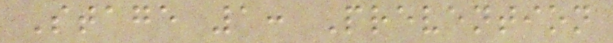Stage 1: Prevention
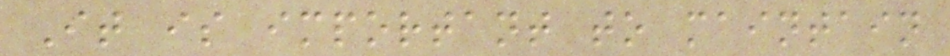It is important to maintain
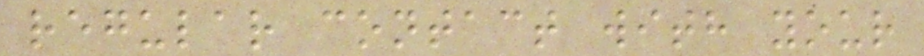regular contact with your
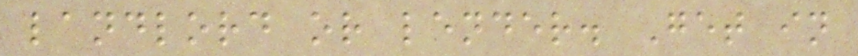landlord or lender. Get in
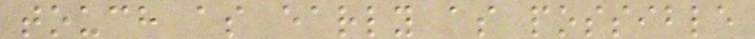touch as early as possible
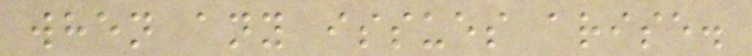when any issues arise.
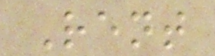Rent
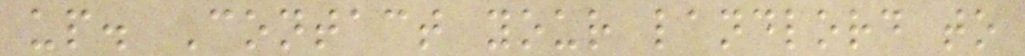up. Contact your landlord to
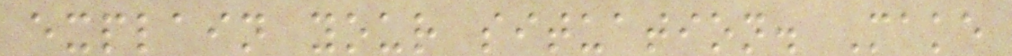explain your situation. Make
